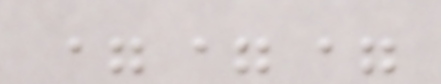===
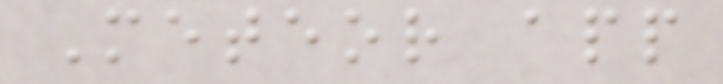Meteor app
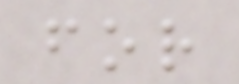for
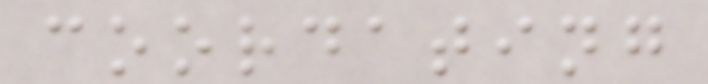coordating
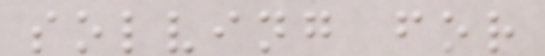solving for
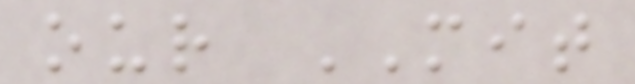our MIT
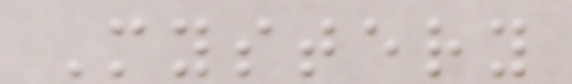Mystery
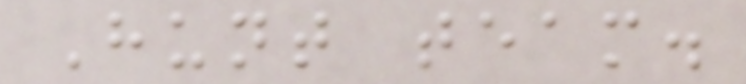Hunt team.
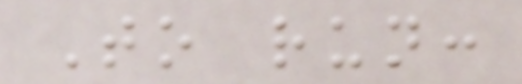To run:
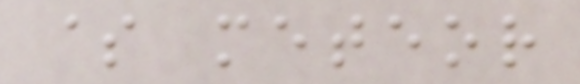$ meteor
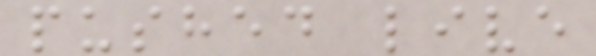pushed live
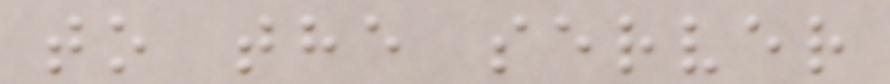to the server
